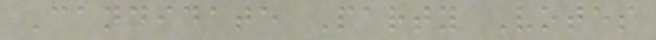Candidate Party Votes
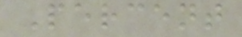Percent
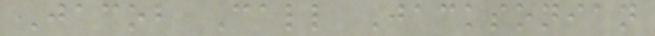Jacob Call Jacksonian
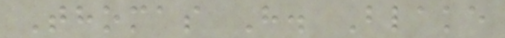Thomas H. Blake
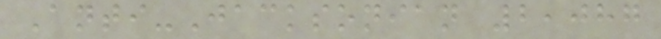Anti-Jacksonian 2,087
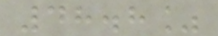48.8%
